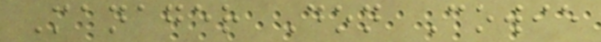Manager Don Cowie
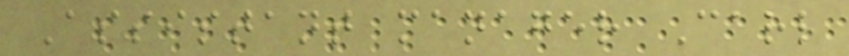Assistant manager Carl
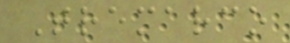Tremarco
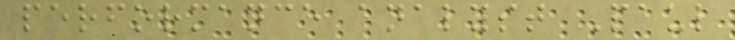performance analyst Paul
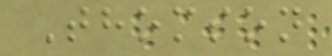Thomson
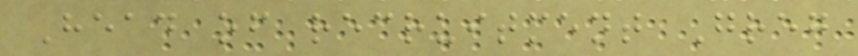Head of recruitment Greg
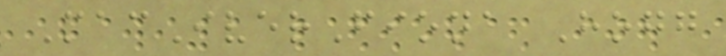MacIverFiona Hogg
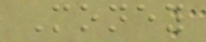Money
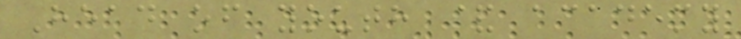Head of youth & academy
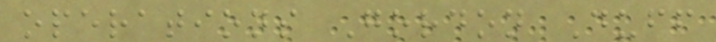operations Gordon Duff
